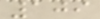109
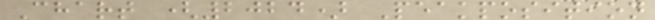Chart (2024) Peakposition
